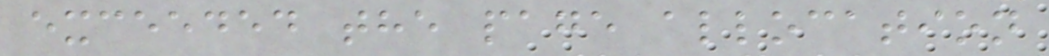exceeded the page allocation
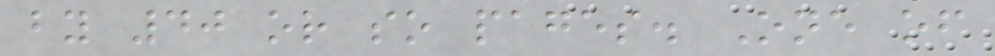by 40 or so pages. One of
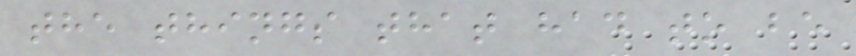the things that had to be
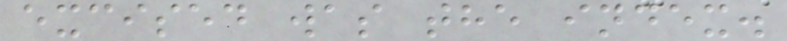excised was the index.
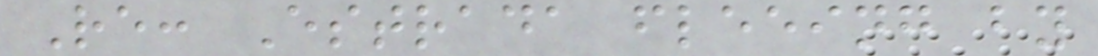Re: Estrada fleeing by
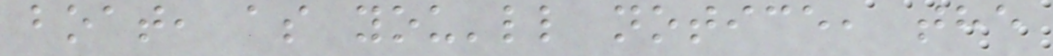boat, as you'll notice, the
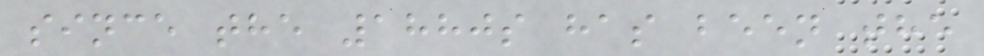since the 1880s has been the
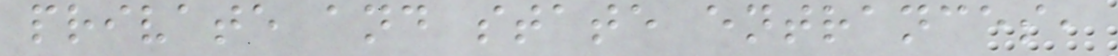private and state entrances,
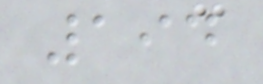194
